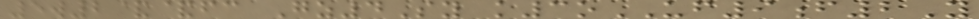5w2&&fc Gz4Sy k3oUF9f2Y
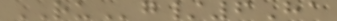RUg/6Ha
